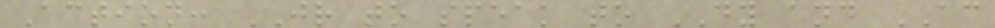Action: JR to speak to DY and AC
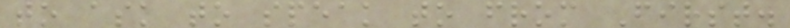to ask to speak to from First.
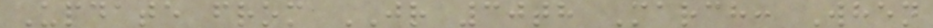Update from JR 30th March: When
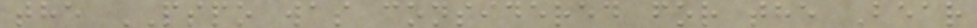the PSPO was considered for the Bear
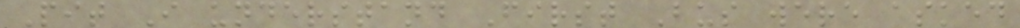Pit I understand First Bus were asked
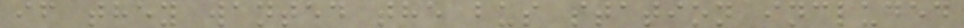if they wanted the bus station included
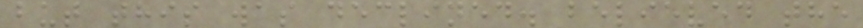but this was declined. believed the
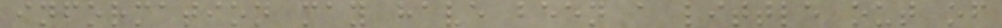information may have been a little out of
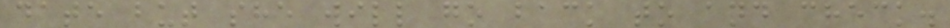date but she will go back to and check.
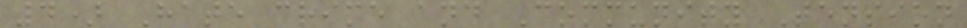4) Hate crime and Community Tension
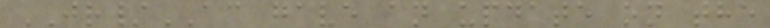JR/AC gave an update on the
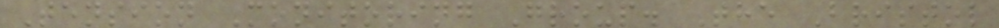Tension Monitoring Group. The Bristol
